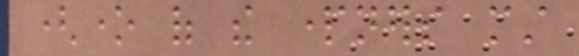(one of the partners must
